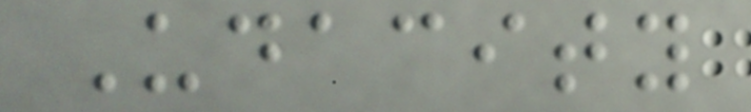Udacity
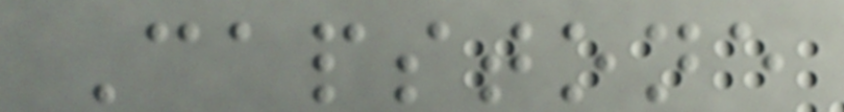Capstone
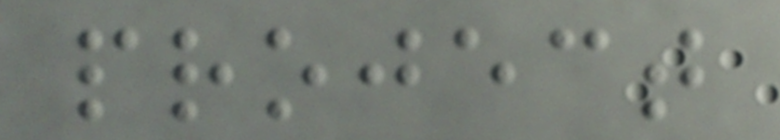project
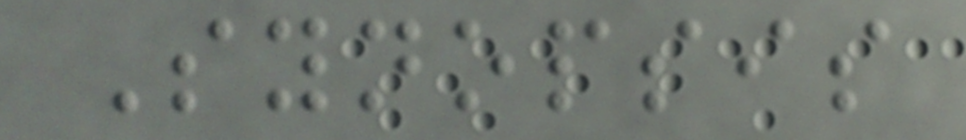Synopsis
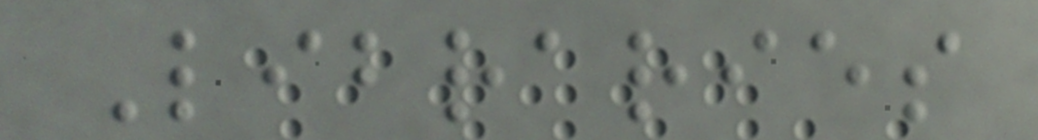Libraries
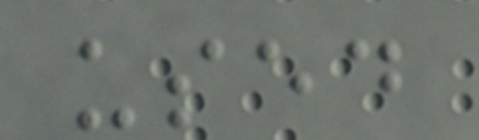used
